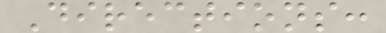Directions:
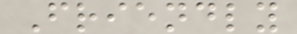Friendly
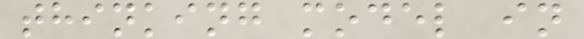thinking model in
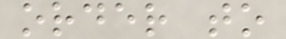order to
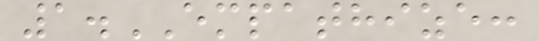1.EMPATHIZE:
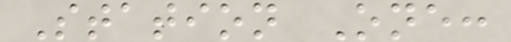Station One:
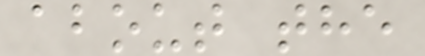about the
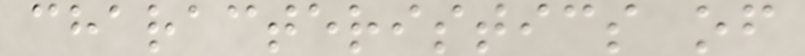characteristics of
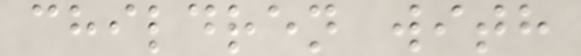children with
